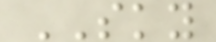SKY
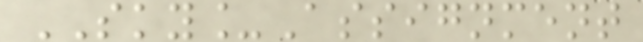SKY_Assignment
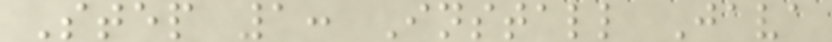Step 1: Install Java
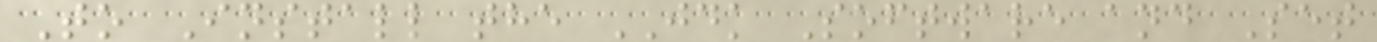To Install the JDK Software and Set
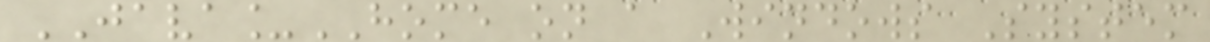JAVA_HOME on a Windows System
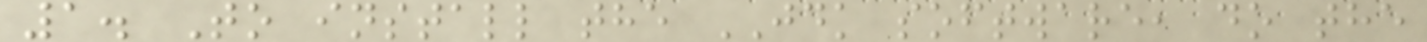1. To install the JDK software, do the
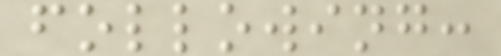following:
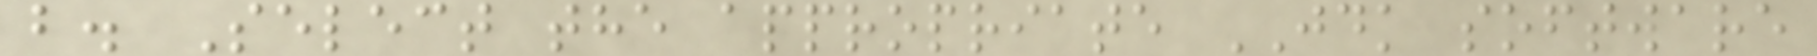b. Select the appropriate JDK software
